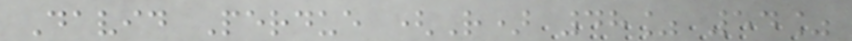David Perdue (R) 48% 54%
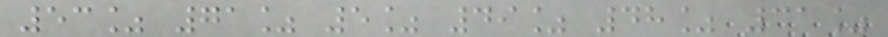53% 71% 5% 49% 48% 31%
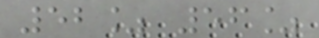52% 56%
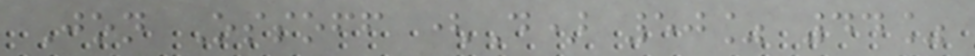Jon Ossoff (D) 50% 44%
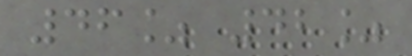46% 42%
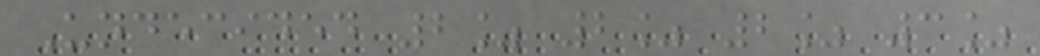Undecided 2% 2% 2% 3%
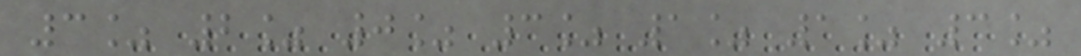3% 2% 0% 3% 1% 1% 3%
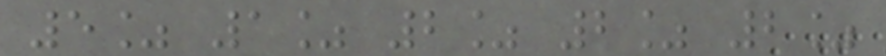5% 1% 2% 2% 2%
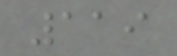119
